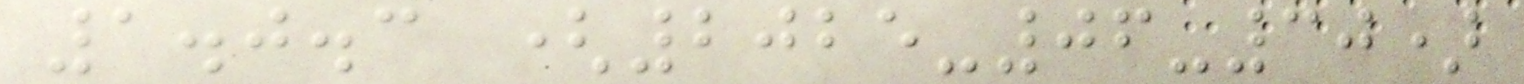1.0.3 (2025-06-30)
